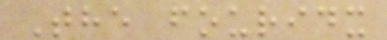The fouridx
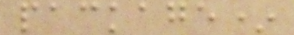package*
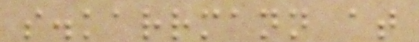s.karrmann at
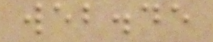web.de
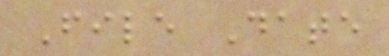File Date
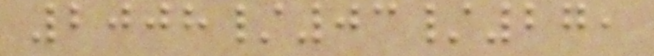2008/03/27,
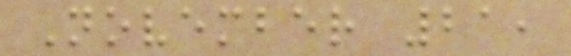November 21,
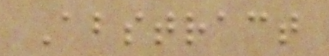Abstract
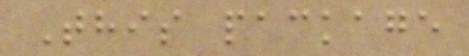This package
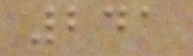241
